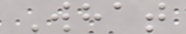What
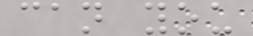can you
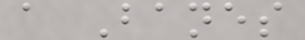a Banes
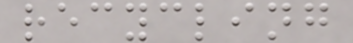recycling
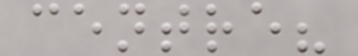centre?
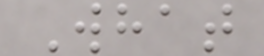What
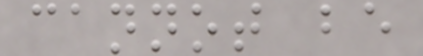cannot be
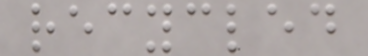recycled
